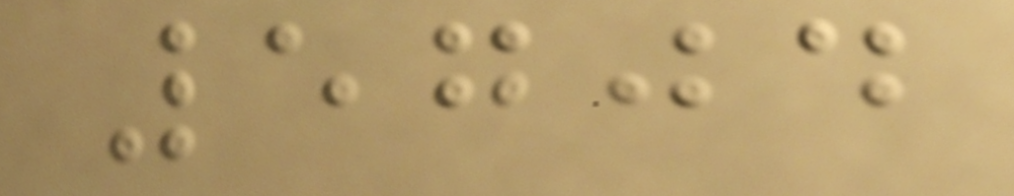5704
